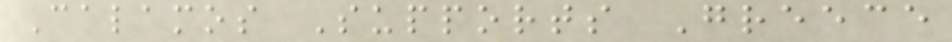Calamos Supports Greece
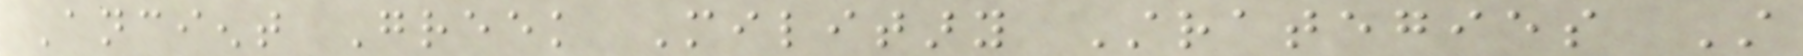Ancient Greek Military Strategies Still
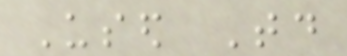Used Today
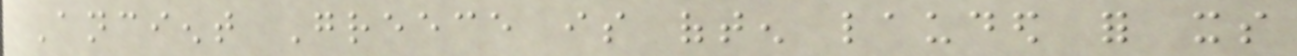Ancient Greece is often lauded for its
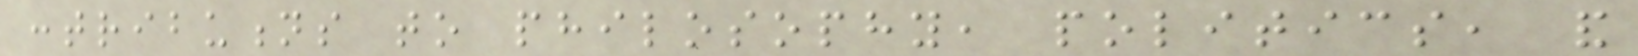contributions to philosophy, politics, and
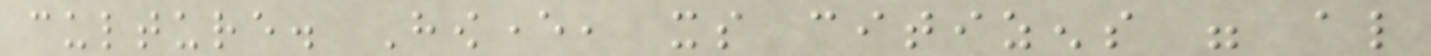culture. However, its citizens were also
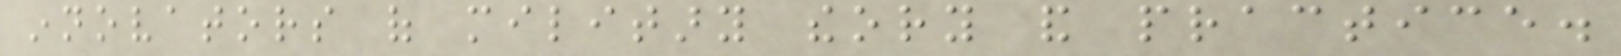innovators of military theory and practice.
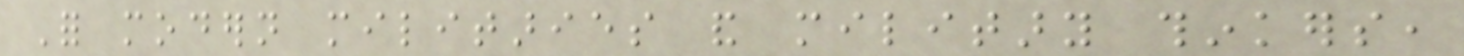For modern militaries and military thinkers,
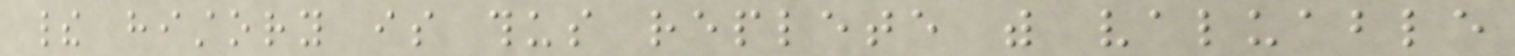their history is thus replete with valuable
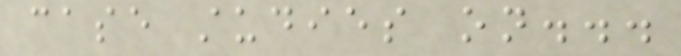case studies on...
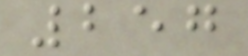257
